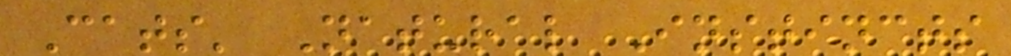Cats' Natural Instincts
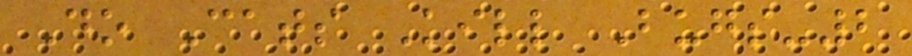Do Cats Kill Bugs-2
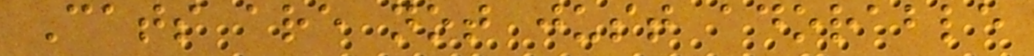Cats are not just adorable
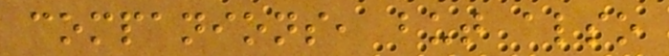companions, but also
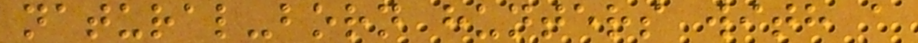natural-born hunters with a
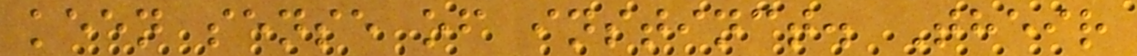keen sense of instinct. Their
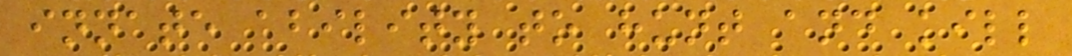innate ability to hunt and kill
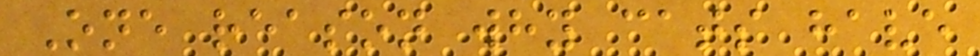One reason why cats have
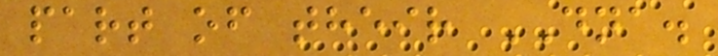part of their DNA.
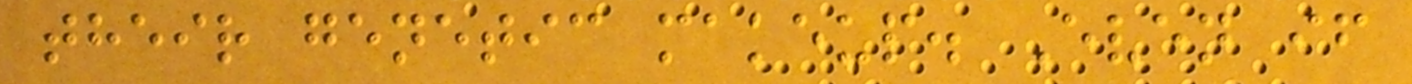their genetic makeup. Even if
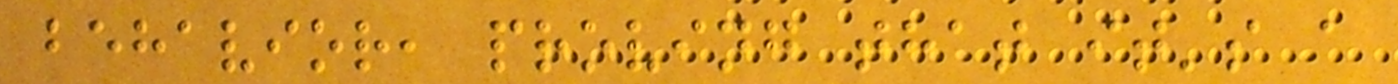behavior, proving that it's a
